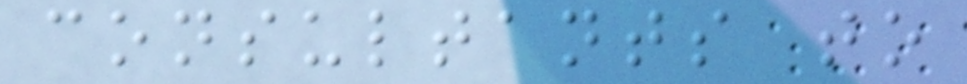consultants to
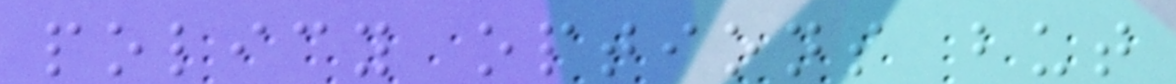policy options but
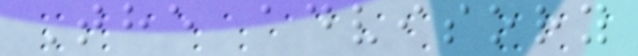The advisory
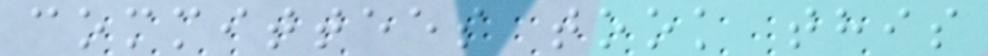committees took this
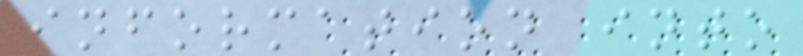information into
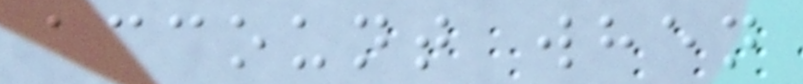account when
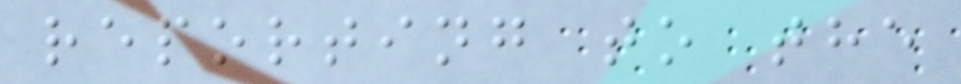reporting to the
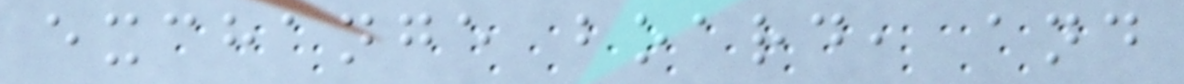exchange board, and
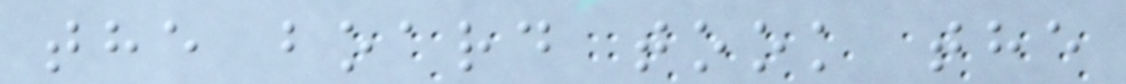the board took the
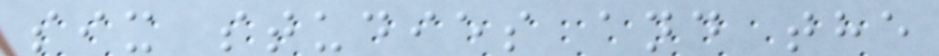six studies and the
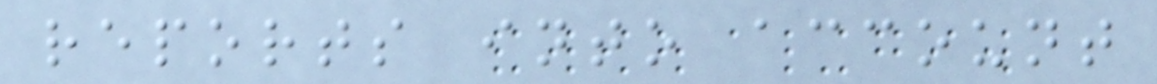reports into account
